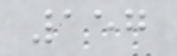157
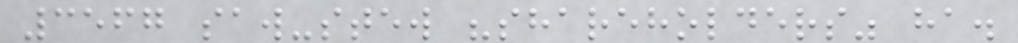3567 saw-stew "shareholders" ha.
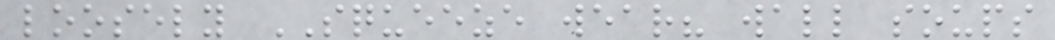loosely SQUEEZE wear? wall soups
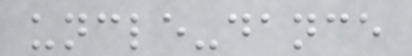uncle-dance
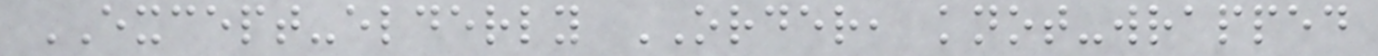EXCEPT-elderly ORDER, knot-wrapped
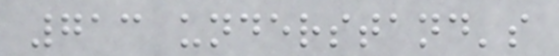713 understand's
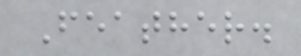Feather.
